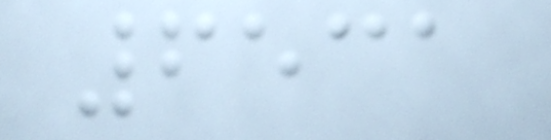6531
